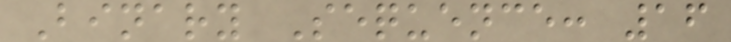Binary Sequence: 16
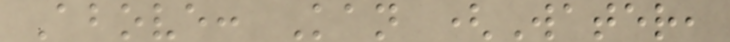Above: Kan (Water,
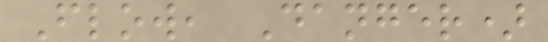Flow, Danger)
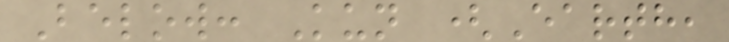Below: Kun (Earth,
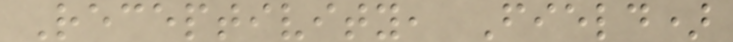Receptivity, Field)
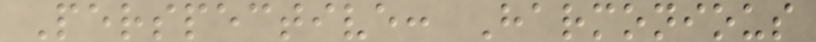Perspective: Harmonious
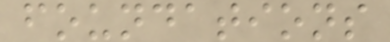foundations
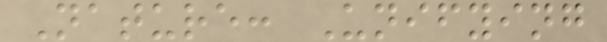Nature: Unifying
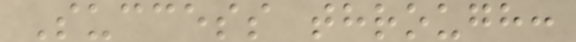Success through:
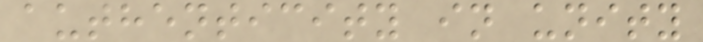authenticity in unity
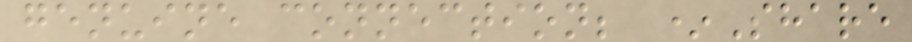genuine connection; *Share
